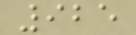925
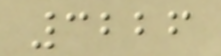3226
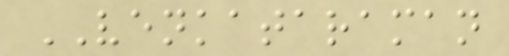VENKATARAMAN
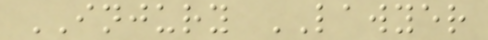INJURY LAWYER
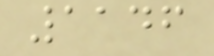1146
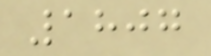1807
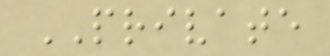PRIVATE
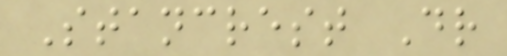Stancrest Dr
